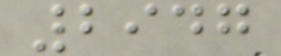2947
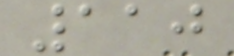110
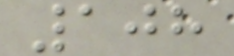108
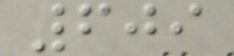609
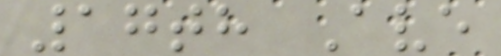17th Ave
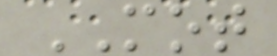MOT
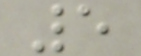5
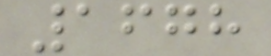1678
